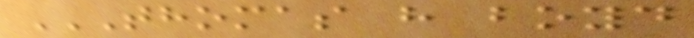THOMAS H BOYD
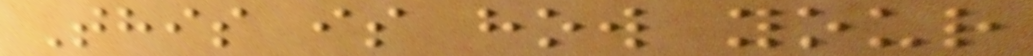This is how your
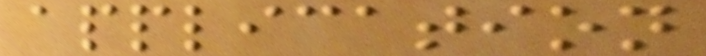application
